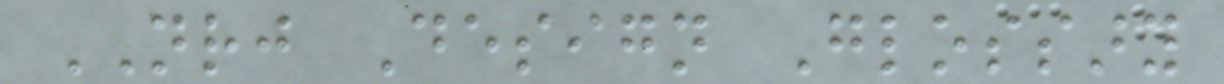NRJ Design Glossary
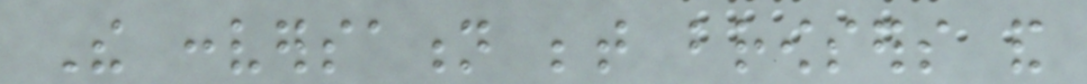The conversation between browsers and
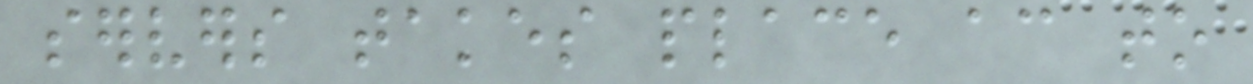servers takes place according to
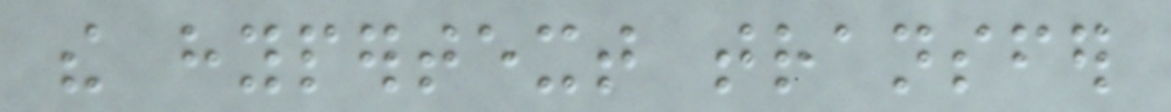the hypertext transfer
